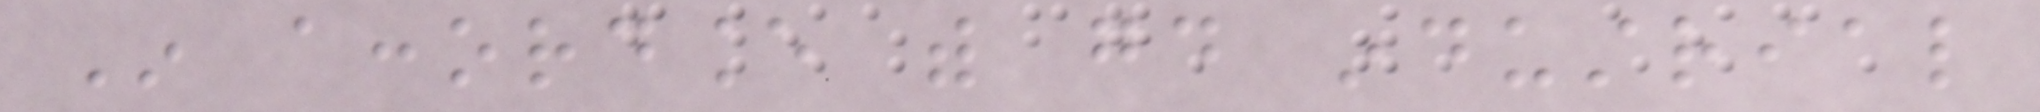In accordance with good industrial
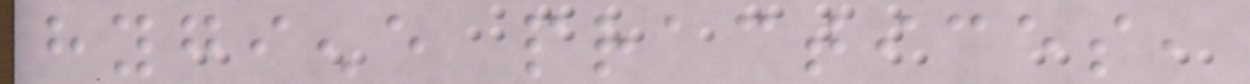hygiene practices,
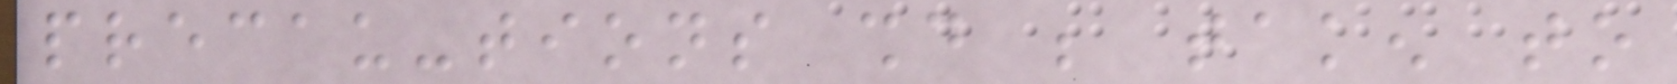precau-tions should be taken to
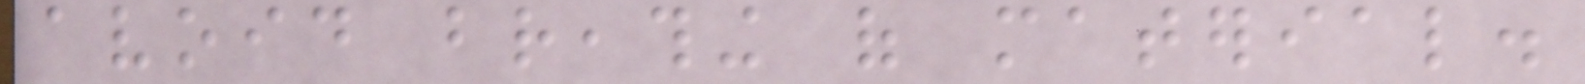avoid breathing of material.
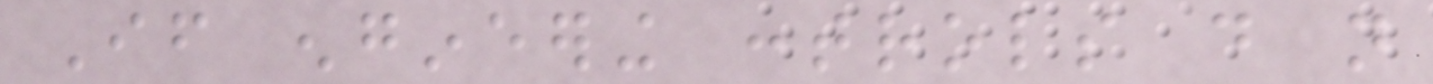If engineering controls do not
